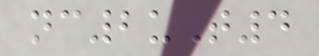nc2uT4
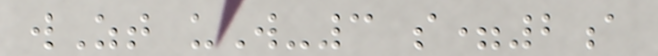wZt uW-3 s=2a
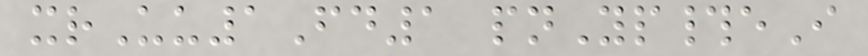xrUu1Fd1 pnYp#eI
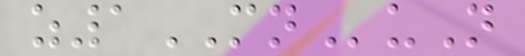z1MNuN
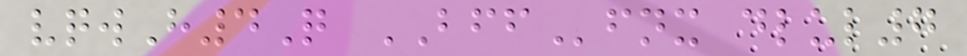vqwH4Q BFFfnx dlul7
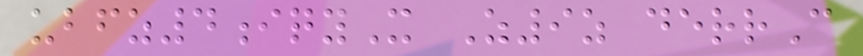ubfz4iqyX Z9z derrC
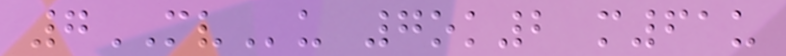7MVu 7ok2 m61u
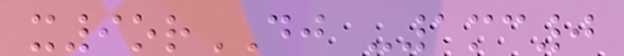x9orDJ -1mc0
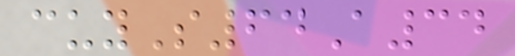cuyS64A34
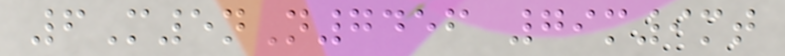6M5nN7456 79m9mt
